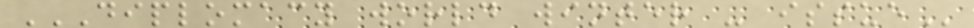DIPLOMACY WORLD WINTER - ISSUE
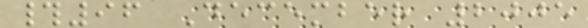#96 December 2005
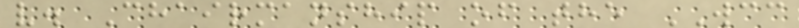v. Chairmanship of the WCC
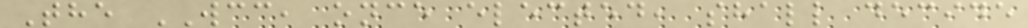The WCC, once elected, shall decide
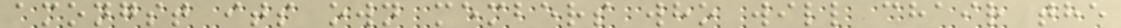amongst its own members who will chair the
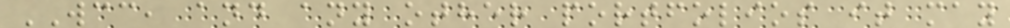WCC, and any other portfolios it may
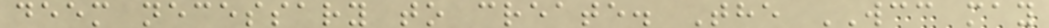deem necessary to create. The WCC may
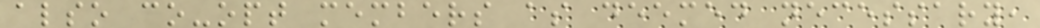also co-opt members as deemed necessary,
